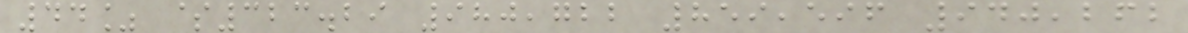44% $323.29 980,722 859,596 940,262
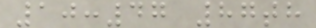10:47 87th
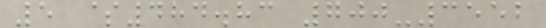5 $484.83 700-3552
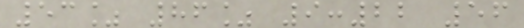53% 86% 9:22 56
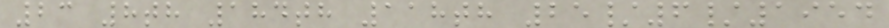23 8th 184th 118th 25/6/1954
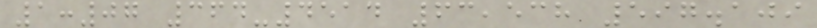1:07 364-4514 63,538 597.109
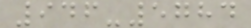946-5784
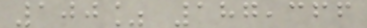100% 187,366
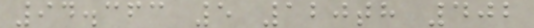94.363 5 120th 402
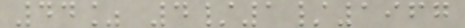44% 4/1/1967
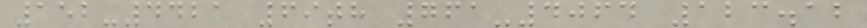152-4421 69th 761-4064 123.12
